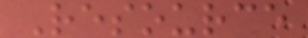Resource
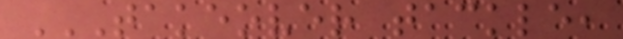TAKEOVER TACKLE,
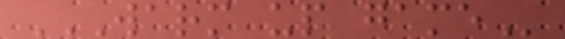WARM UP GAME
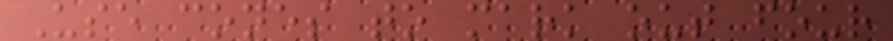Use cones to mark out four
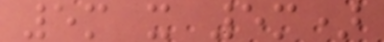5m x 5m)
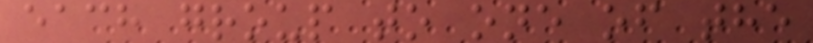each group to one of the
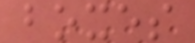boxes
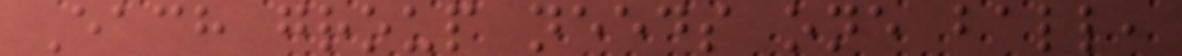Each group needs one ball,
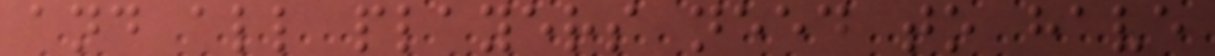and all players need to have
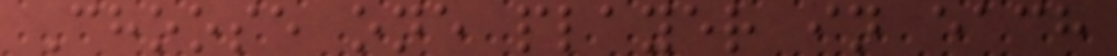Choose one player in each
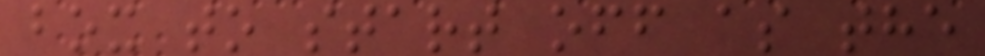box to start off as the
